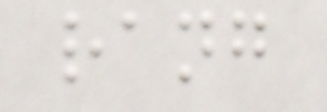rang
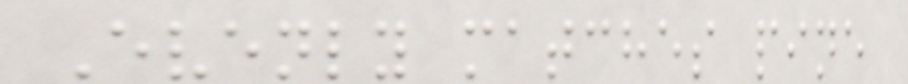Evenly matches pine
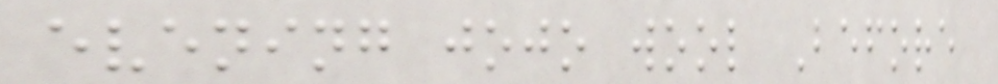evening jojo wool Before
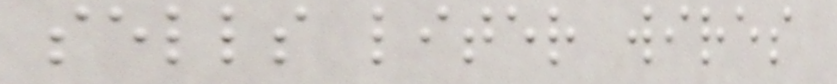sells liter wires
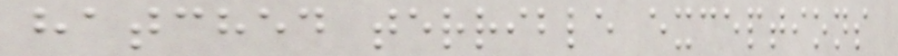hatched terrible exceptions
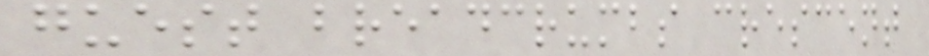guest breadcrumbs crescent
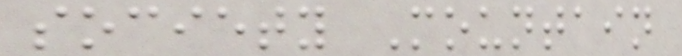society Mountain
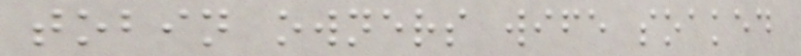tobin owners wife soaked
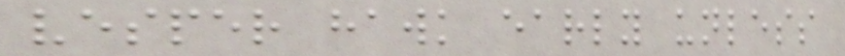vesper hawk early unless
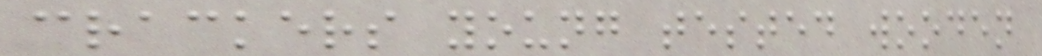crackers young tested wooden
